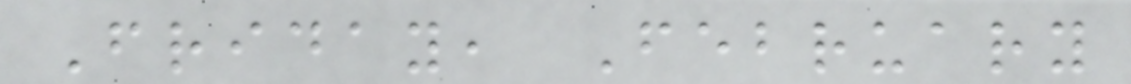Friday, February
